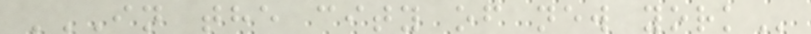IN THE CITY OF NEW YORK
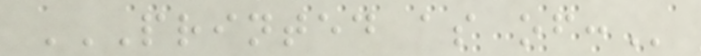PRINTED AS OF:
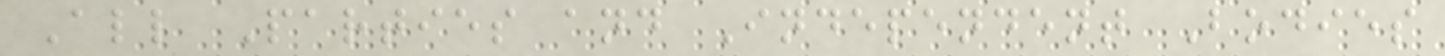All Parties and Independent Bodies
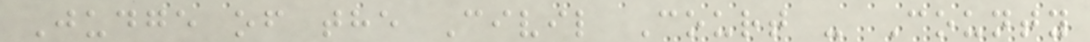Judge of the Civil Court - County
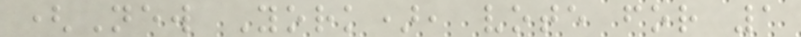(New York), vote for 1
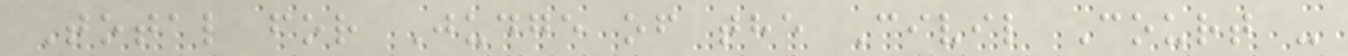Total for Judge of the Civil Court -
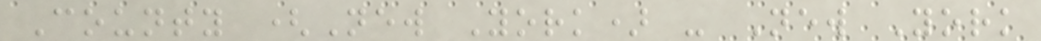County (New York) - New York
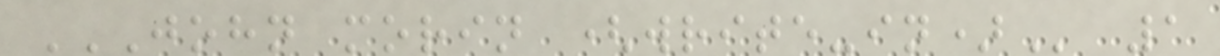JOHN MORIN (WRITE-IN) 1
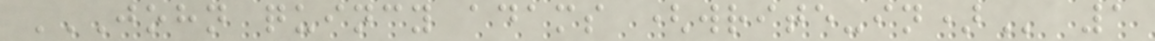JOHN QUINCY ADAMS (WRITE-IN) 1
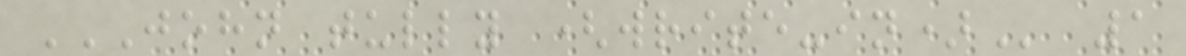JOHN TULLY (WRITE-IN) 1
